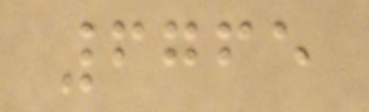6765
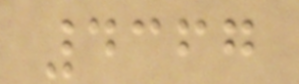4367
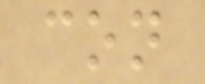con
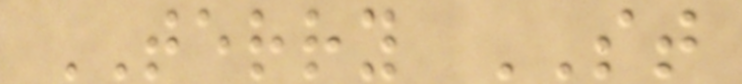TERRY ST
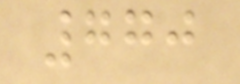770
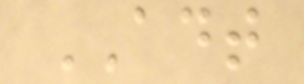ADT
